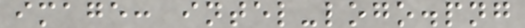image: intel-logo.png
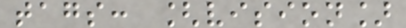tags: [vision]
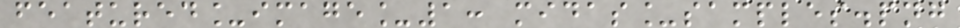featured_image_1: midas_samples.png
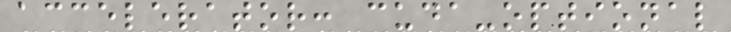accelerator: cuda-optional
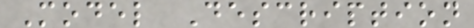Model Description
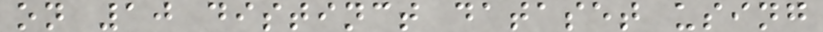on 10 distinct dataset using
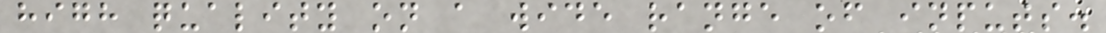high quality on a wide range of inputs.
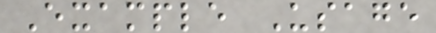Example Usage
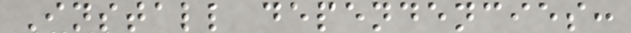Install dependencies:
